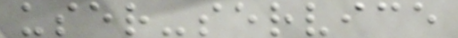user-service
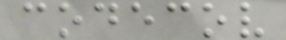codecov
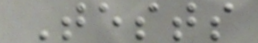Tests
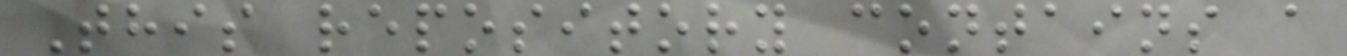This repository contains a
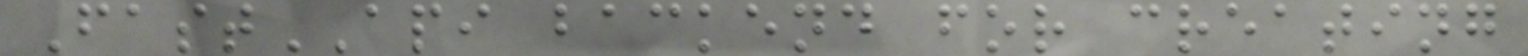FastAPI backend for creating
